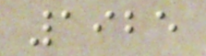1925
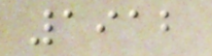1912
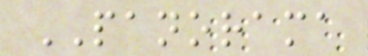PANORAMA
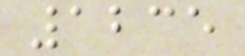1235
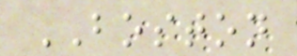BOSTON
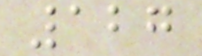127
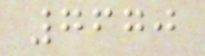7670
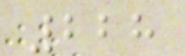228
